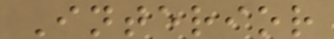Interior
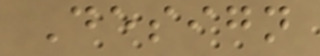Design
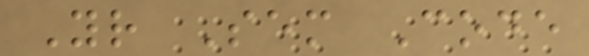Yr Sem Code
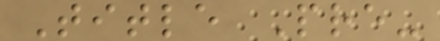Title Pre-
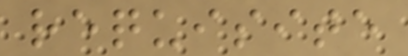requisite
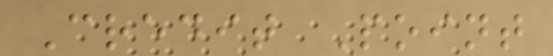Credit Point
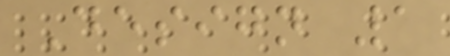Design 1
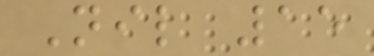Nil 15
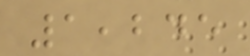1,245
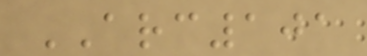ARC101
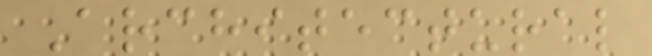Architectural
